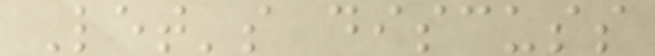Let's discuss
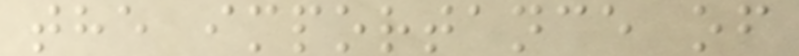the importance of
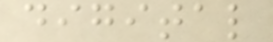digital
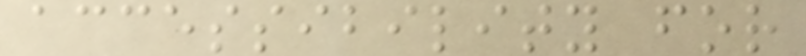accessibility for
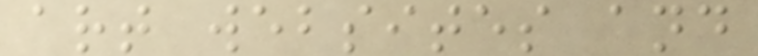art websites and
